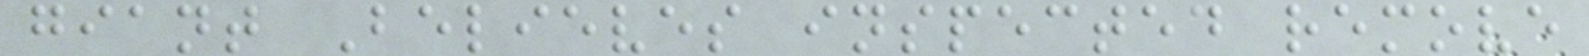giant Believes inspected remove
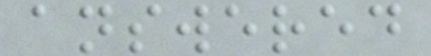answered
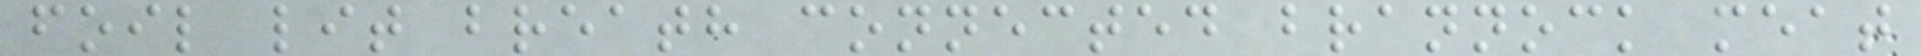foil lit breath connected brannock meat
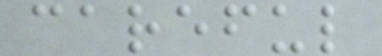careful
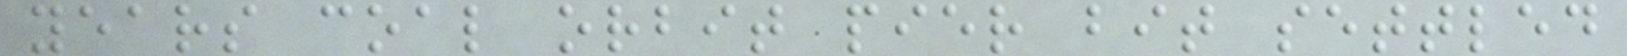years coal orbit pier bit settled
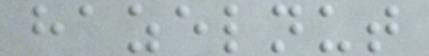hazelnut
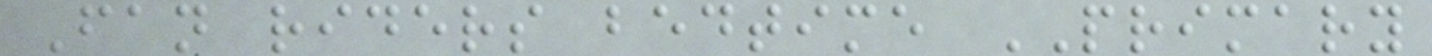Fan riders bedtime PRIMARY
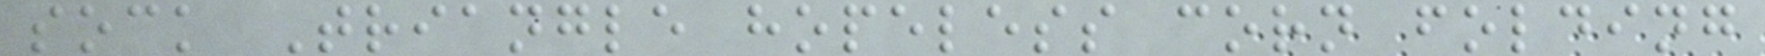sock Triangle hopeless corn folding
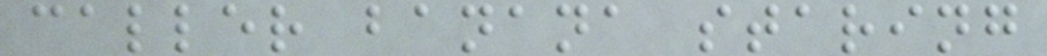caller banana staring
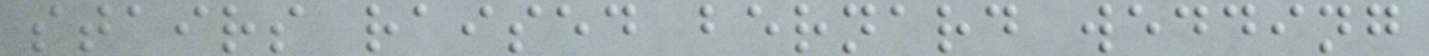stairs raised bernard wedding
